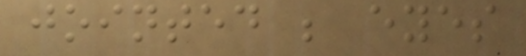jointed ; eyes
